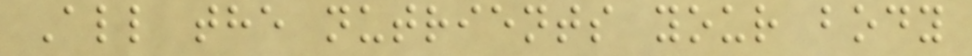All the nutrients your body
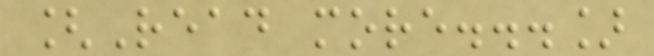[Read more...]
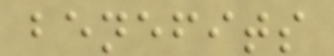benefits
